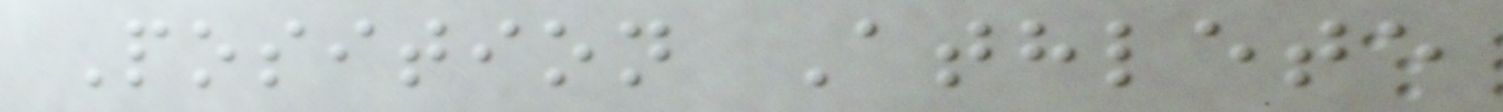Position Athlete
